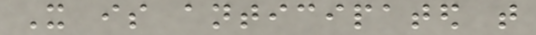It is anticipated that
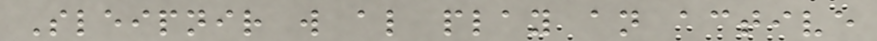Sleipnir will also play an active
